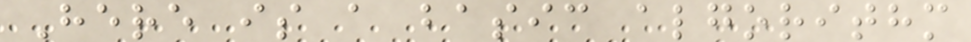Here is a basic algorithm
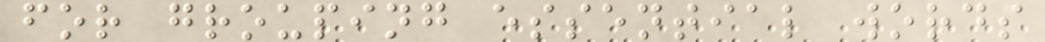for grouping essential words
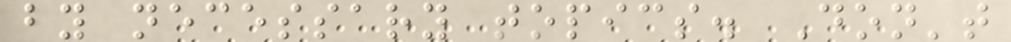by necessary topics. Don't
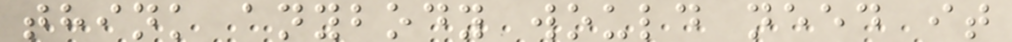think anybody would need it
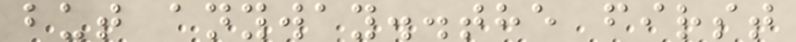but anyway..the first
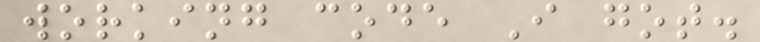working code I got.
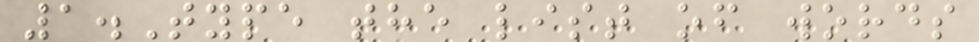1.Type the list of words
